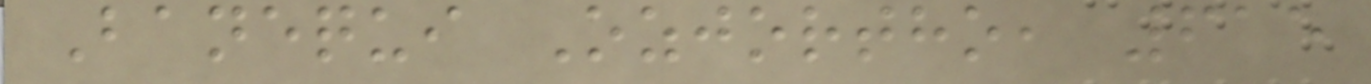Banequi Ozjortho, 615
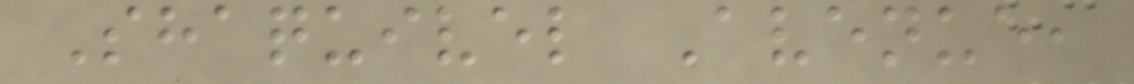Shaquivel Avenue,
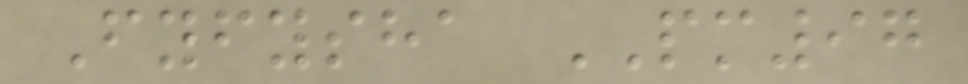Fyfysha PM97
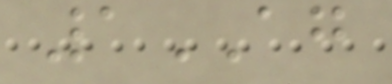1AG
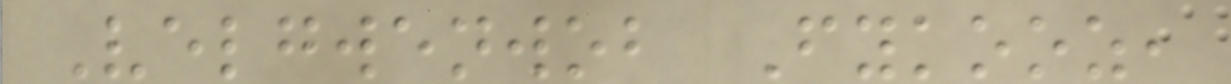Velgwenwob Fykooz,
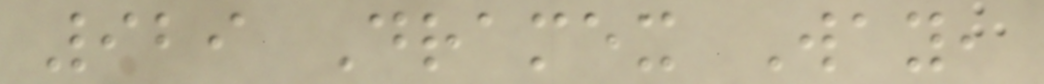929 Dramex Way,
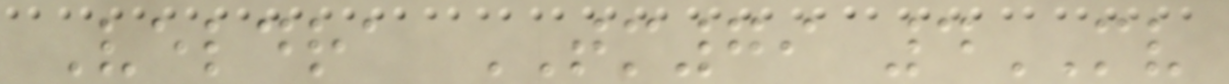Veldra TM79 4MV
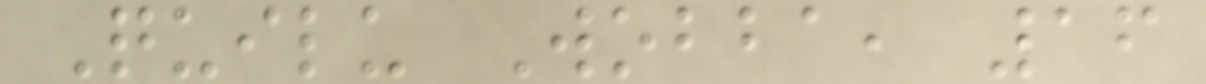Quilu Wobba, 16
